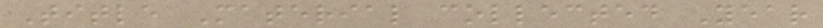Title Material collected Year
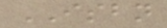ISBN
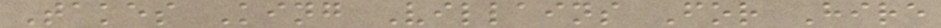Takes King Villains For Hire
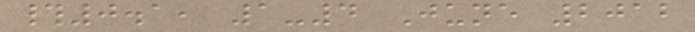#0.1, 1-4 June 2012
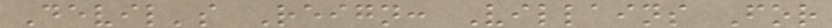Devil's Reign: Villains For
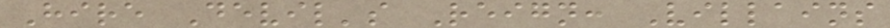Hire Devil's Reign: Villains
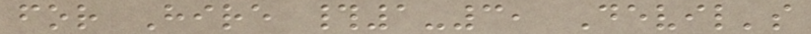for Hire #1-3, Devil's
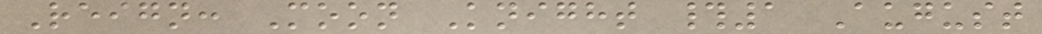Reign: Moon Knight #1 August
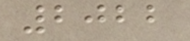2022
